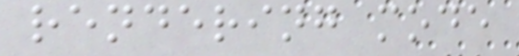rendering mode
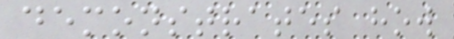demonstrates how
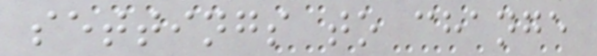settings to change
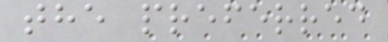the preferred
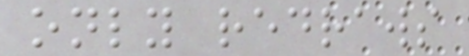only redraws
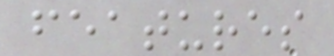features
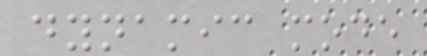dynamic mode
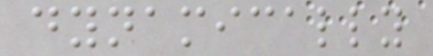dynamically
